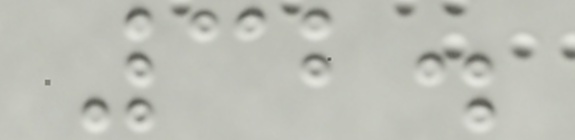32.
